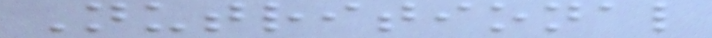Nutritional
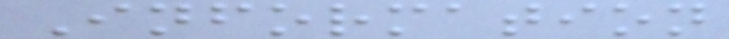Information
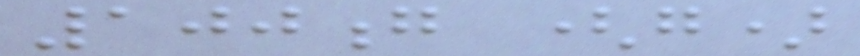100g (g)
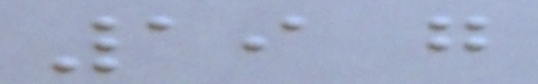19 g
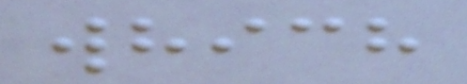which
